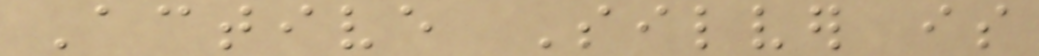Active Silver is
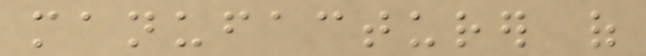manufacturer of
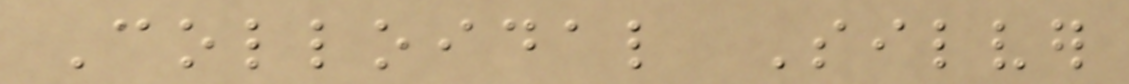Colloidal Silver
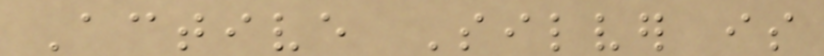Active Silver is
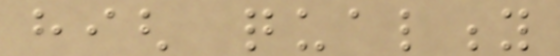high quality
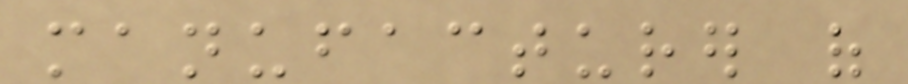manufacturer of
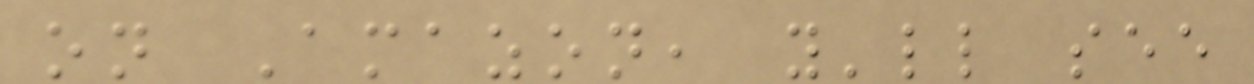on Amazon, you'll see
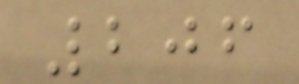206
